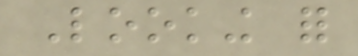Looking for
